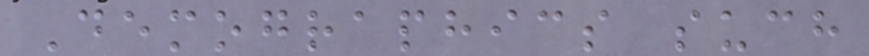Demographics such
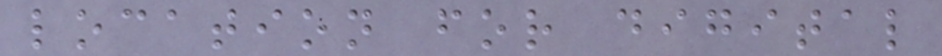location for digital
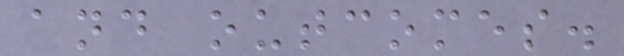and outcomes.
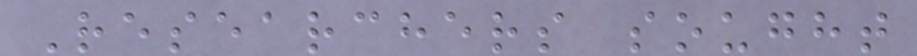Researchers sought
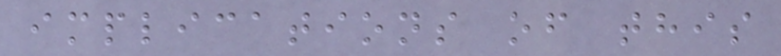implications of this
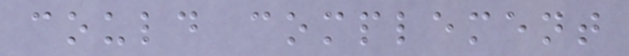could complement
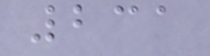231
